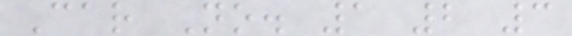Car No. 1 2 3
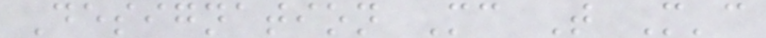Designation Mc T M'c
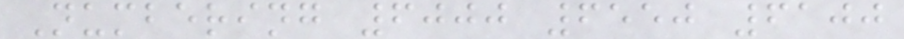Numbering 6000 6550 6100
